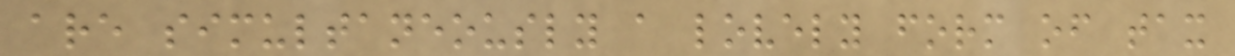are simultaneously a lovely form of tax
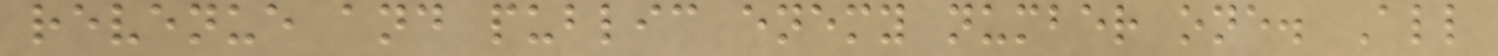revenue and public enemy number one. All
